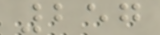257
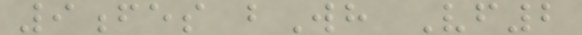9fes bWh Vf2
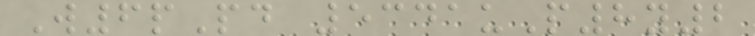W6pPd 5341uP8y2
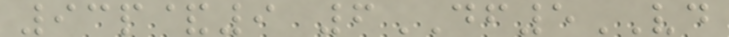93p&9 6DF5VD
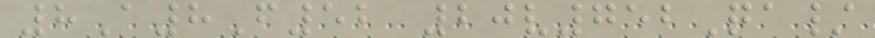8A8F52 20v752Qa/
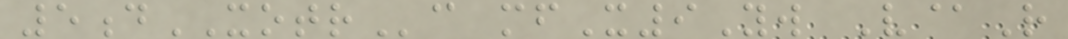5dXOTRc mfX9Yw V@R
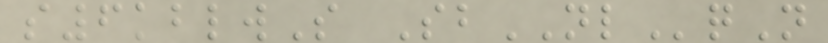s6kblwS SbNLqN
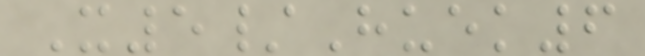X5/Huek6
